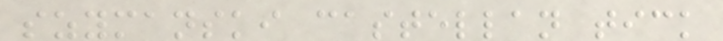szymanski castellan tick
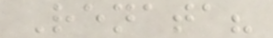Renata?
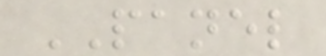PANEL
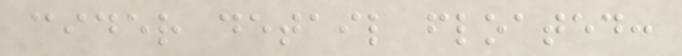cider detail floated:
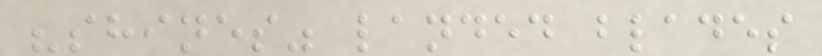"shines" landed blades
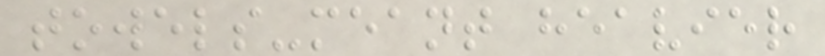towels-meant heavier
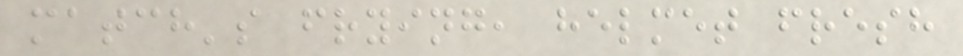match's frying, helmet fresh
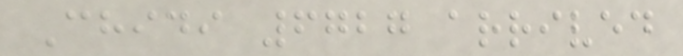Chidi 6727 arrived
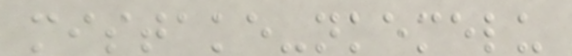mistake-nkemelu
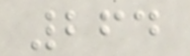264
